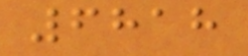6818
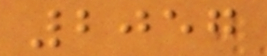2057
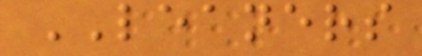LEANERS
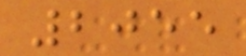2055
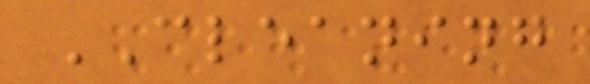CLEANING
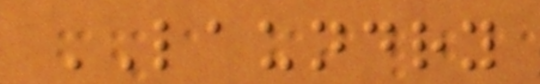LAUNDRY
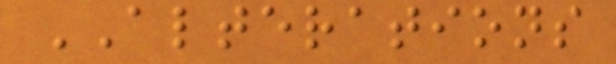ALTERATIONS
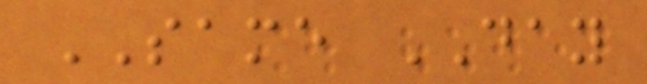SAME DAY
